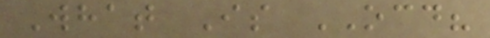What Is OCD?
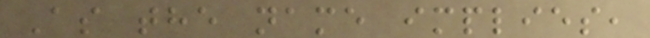As the name implies,
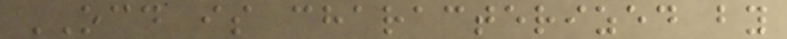OCD is characterized by
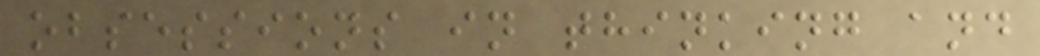obsessions in thinking and
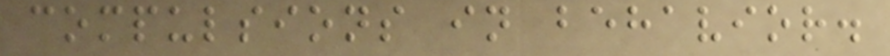compulsions in behavior.
